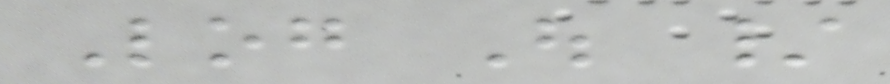Log Out /
